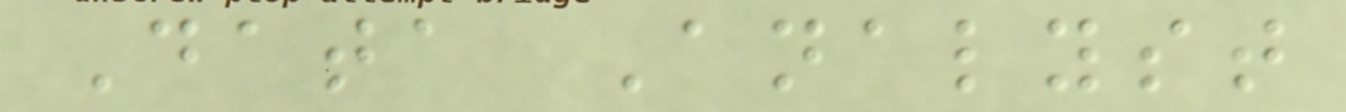Data Analyst
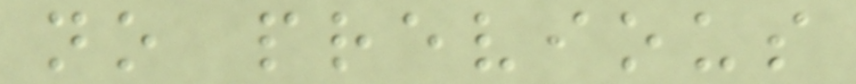no previous
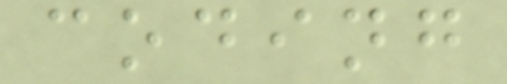coding
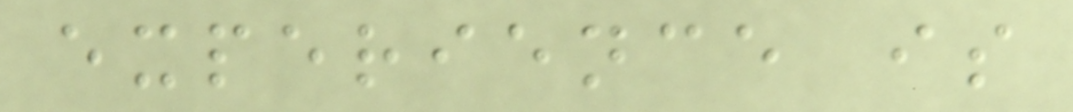experience is
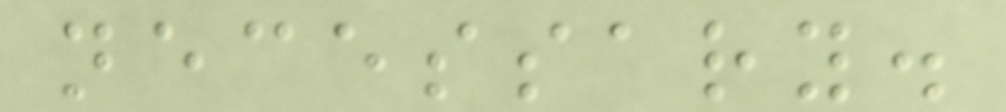necessary.
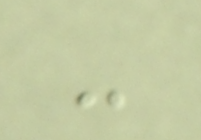-
